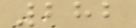282
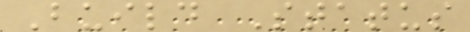Build Status
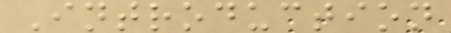Introduction
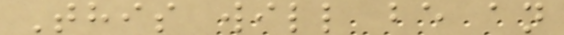This will be an
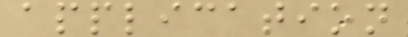application
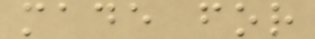made for
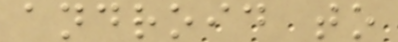android to
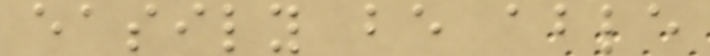easily be able
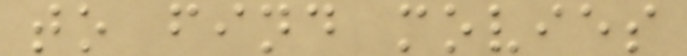to find movies
